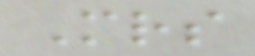Mrs
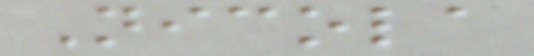Nicola
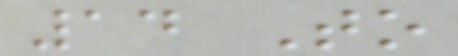14 To
